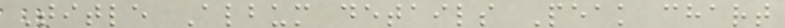Title Album details Peak chart
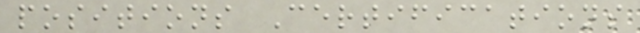positions Certifications
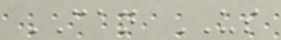CAN US
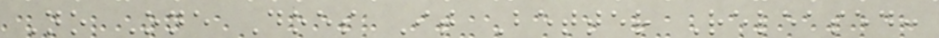No One Does It Better Released:
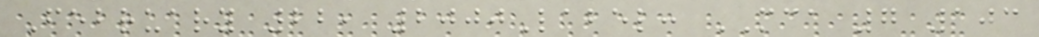February 22, 2000Label: MCA 7 103
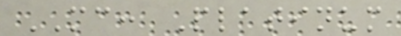MC: Platinum
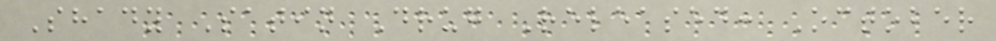Shady Satin Drug Released: October
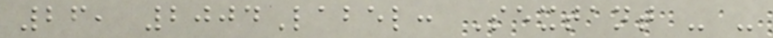26, 2004Label: Sextant - -
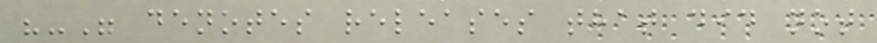"-" denotes releases that did not
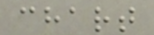chart
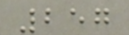257
